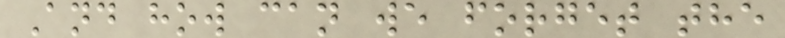And how can we forget the
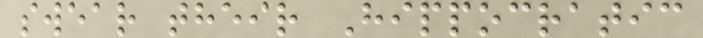swear their Hippocratic
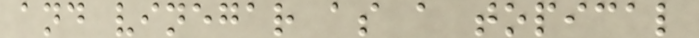and vinegar as a topical
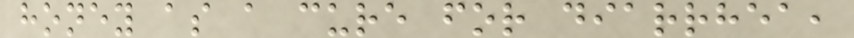honey as a cure for diarrhea,
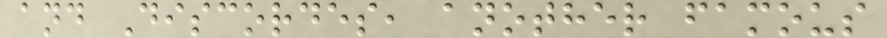and Discordes, another famous
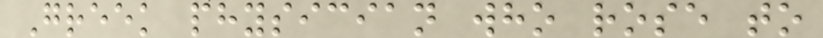Greek physician who rose to
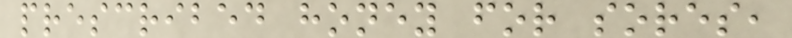prescribed honey for sores,
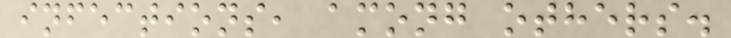infections, among others.
